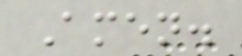Amen.
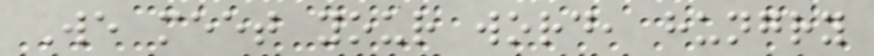We meet your word, hungry
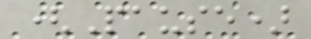(Pause)
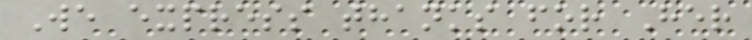We express thanks for Her
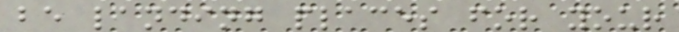be landing places for your
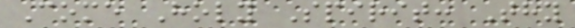Come Holy Spirit: Thy
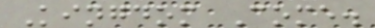Kingdom Come.
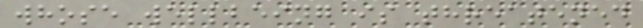whose wellbeing is threatened
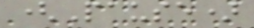(Pause)
